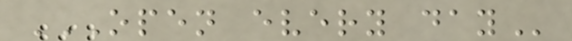OPEN EVERY DAY
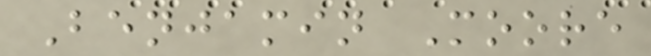Benjamin Moore
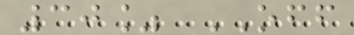30% OFF
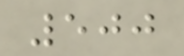500
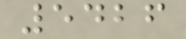5426
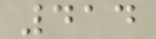414
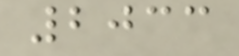2033
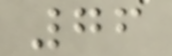76
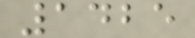1425
